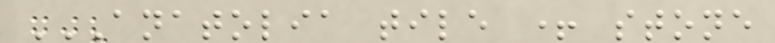ANATOLIA TILE + STONE
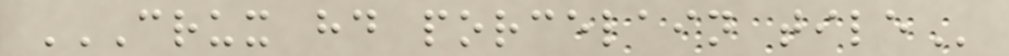CRUX HD PORCELAIN TILE
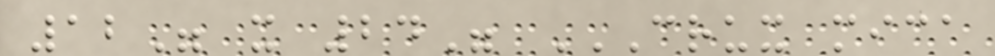12" x 24" CRUX MICA
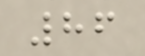86
